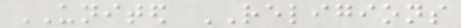UNITED RELIGIONS
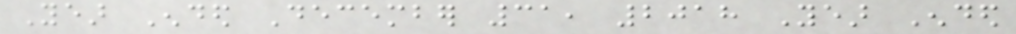Year Ended December 31, 2018 Year Ended
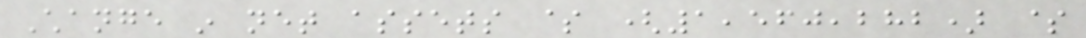Change in net assets $ (1,560,282) $
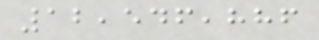12,546,886
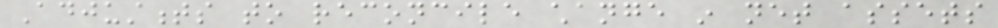Adjustments to reconcile change in net assets
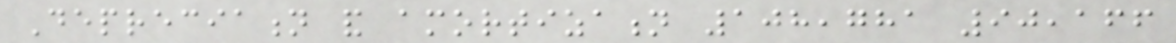Depreciation and amortization 108,781 90,166
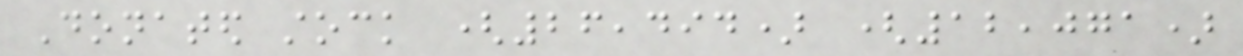Donated stock (26,494) (12,071)
